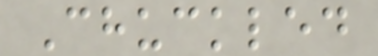Chuckled
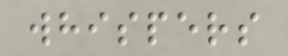whispers
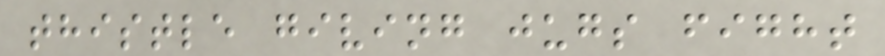thistle giving jugs fight
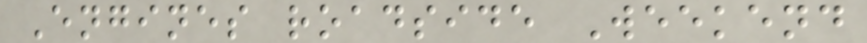Engines roadside Weekend
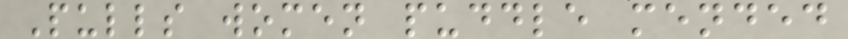Pulls women puddle mended
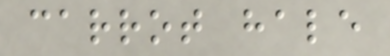carrot hale
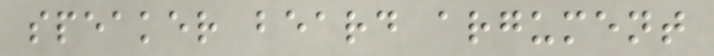speaker beard argument
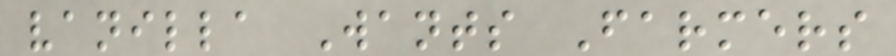vanilla Wants Farmers
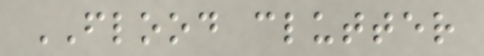FLOOD clutter
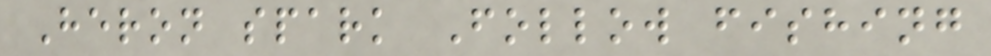Heron spark Follow fishing
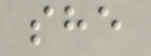she
